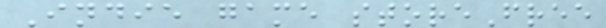Indie game storeFree
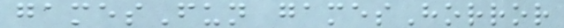gamesFun gamesHorror
